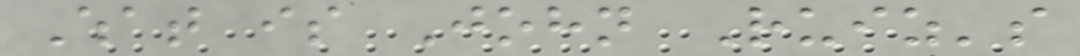What is John Ruiz's
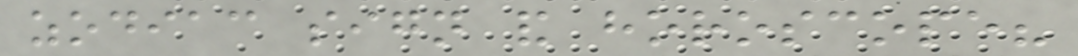zodiac sign and horoscope?
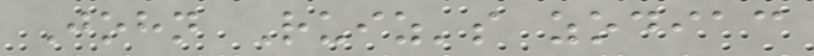John Ruiz's zodiac
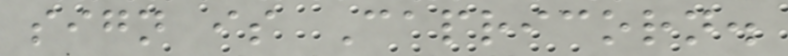sign is Capricorn.
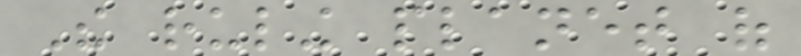The ruling planet of
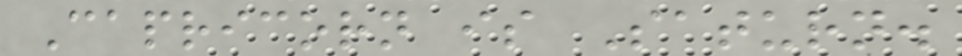Capricorn is Saturn.
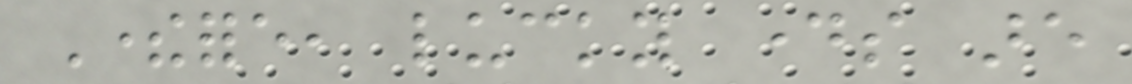Therefore, lucky days are
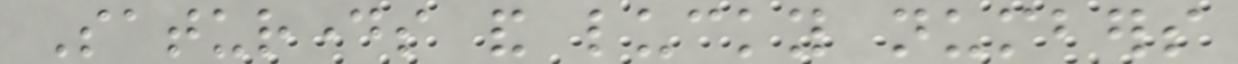Saturdays and lucky numbers
